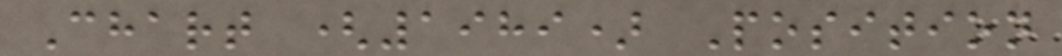Chart (1989) Position
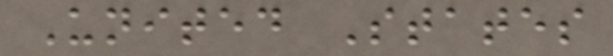United States
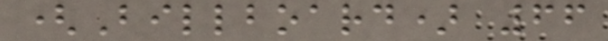(Billboard) 66
